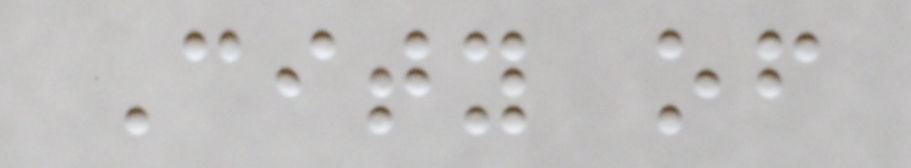City of
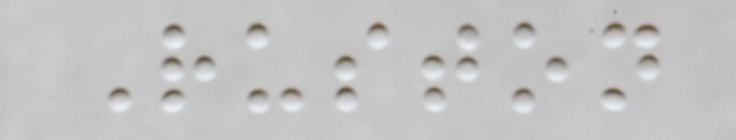Ruston
